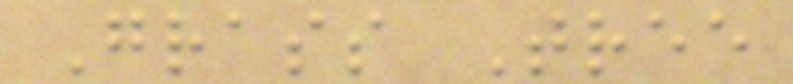Grass Tree
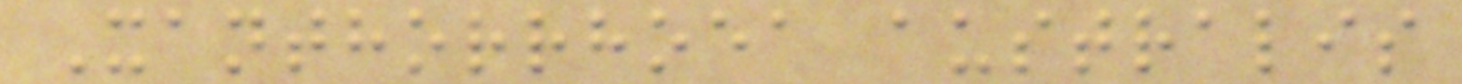Xanthorrhoea australis
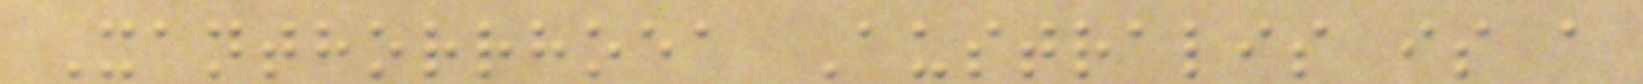Xanthorrhoea Australis is a
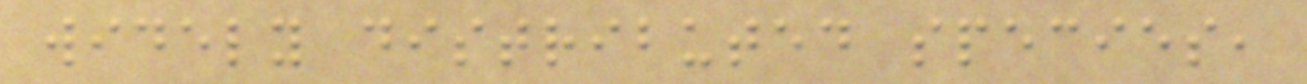widely distributed species,
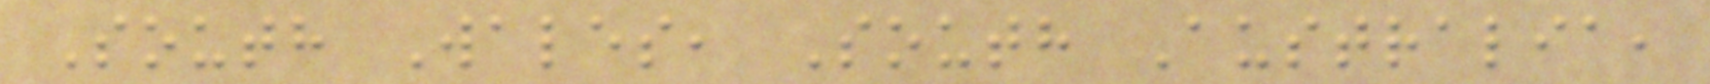South Wales, South Australia,
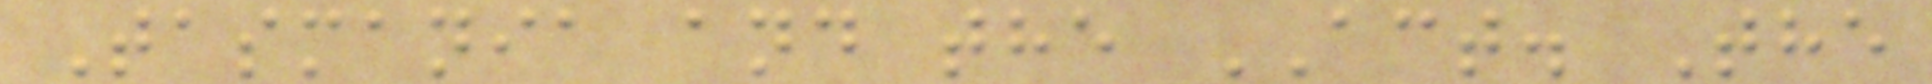Tasmania and the ACT. The
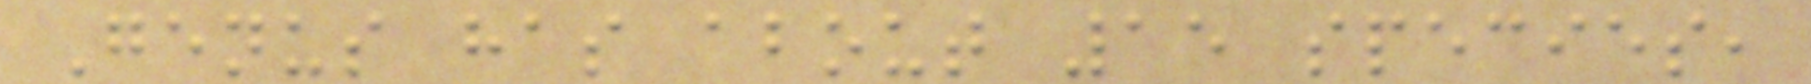Genus has about 15 species,
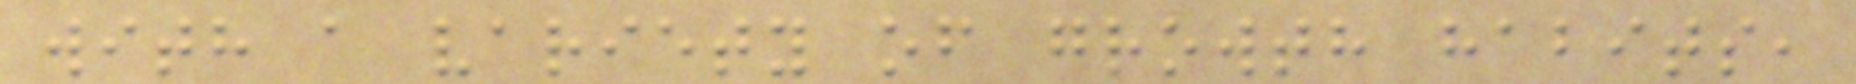with a variety of growth habits,
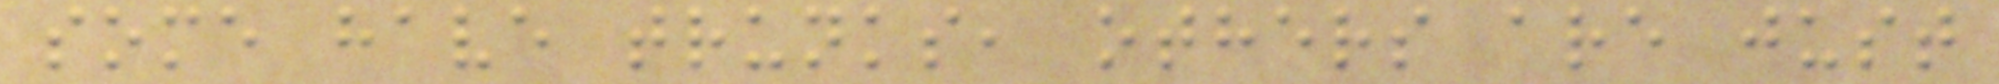some have trunks, others are just
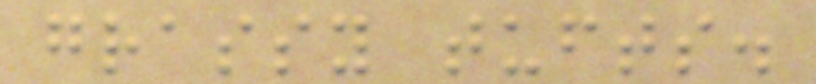grassy tufts.
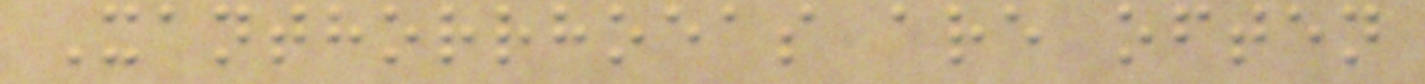Xanthorrhoeas are often
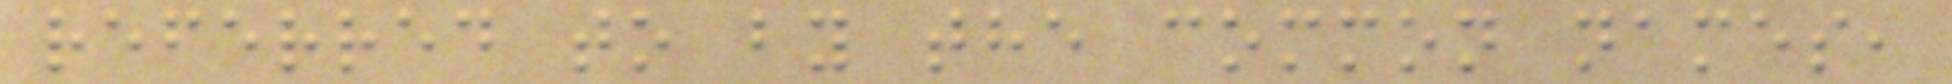referred to by the common names,
